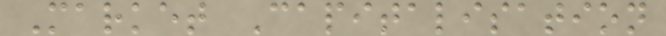Market Capitalisation
